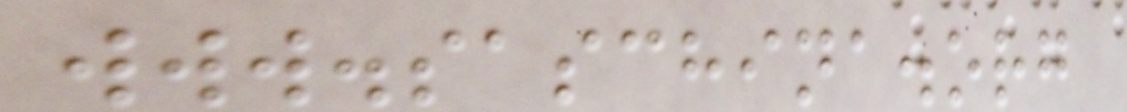www.saschina.org
